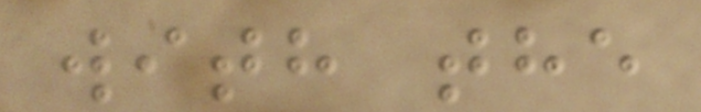with the
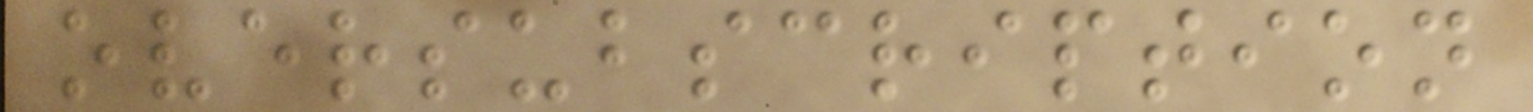oversubscription
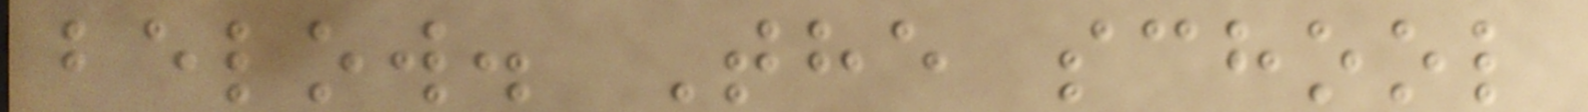below. The school
